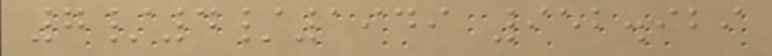7/4/1949 952.929
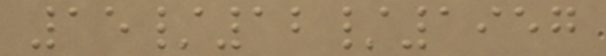15/12/1957
